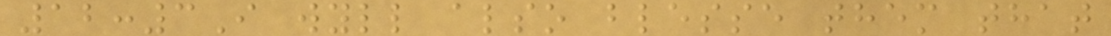12:3I wyll also blesse them that
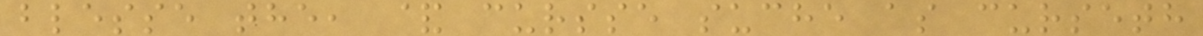blesse the, & cursse suche as curseth
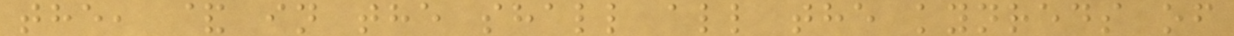the, & in the shall all the kynreds of
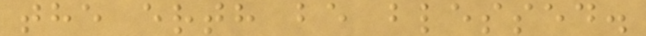the erth be blessed.
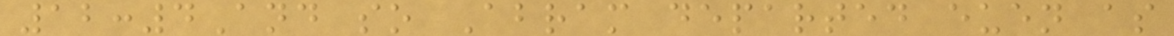12:4And so Abram departed euen as
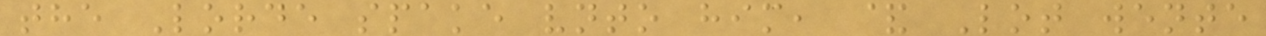the Lorde spake vnto him, & Lot wente
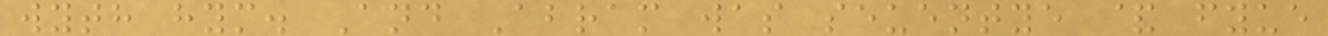wyth hym. And Abram was seuentye & fyue
